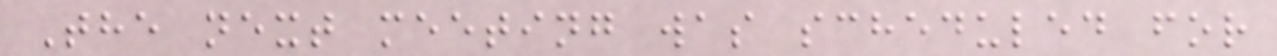The next meeting was scheduled for
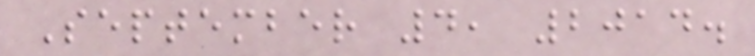September 4, 2014.
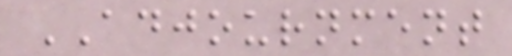ADJOURNMENT
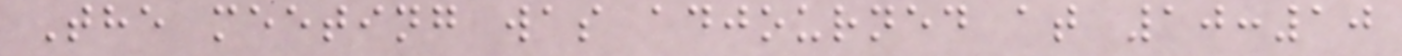The meeting was adjourned at 10:10
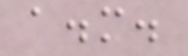a.m.
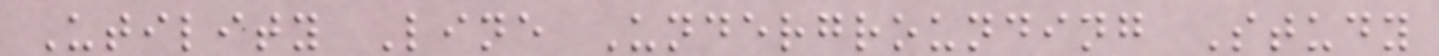Utility Line Undergrounding Study
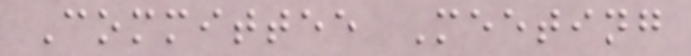Committee Meeting
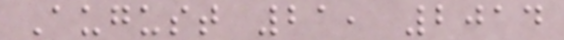August 21, 2014
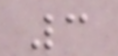3
